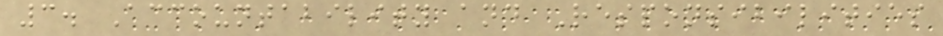3. Accountability and Responsibilities
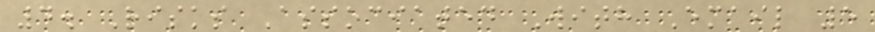4. Risks Associated With Email 5
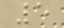5
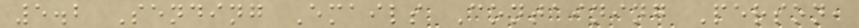5.2 Sending Emails Containing Person,
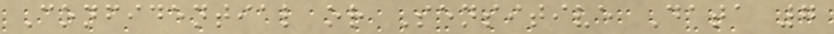Confidential or Sensitive Data 7
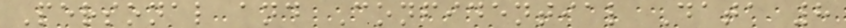Personal and Confidential Data 8
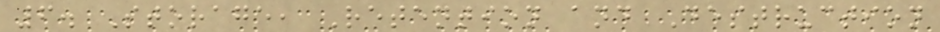6. Storage, Retention and Destruction
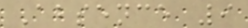Absence 9
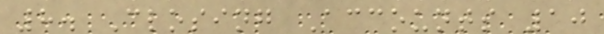8. Closing Accounts 10
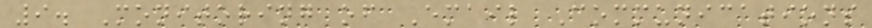9. Monitoring of Email Communications
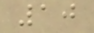10
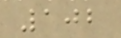102
